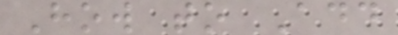How to Add
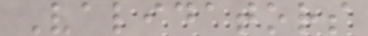Validators
